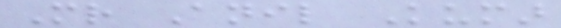Mr Anil Kumar
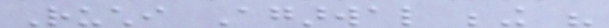Ruchi Agarwal being his
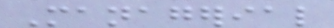Managerial
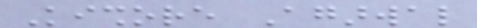Kishore Agarwal
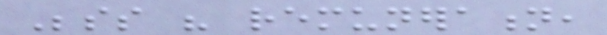Besides his remuneration,
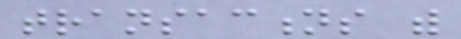transactions with
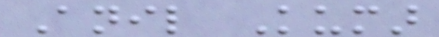Anil Kumar
